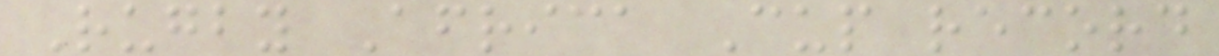Rugby Africa Cup record
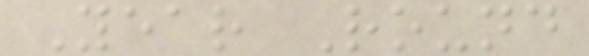Year Round
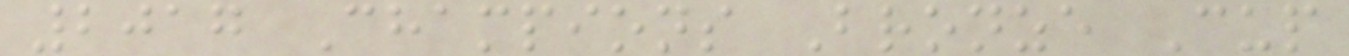2017 Champions Bronze Cup
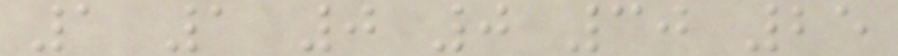1 1 0 0 30 25
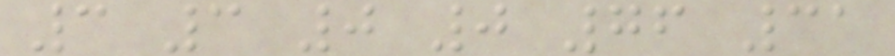3 3 0 0 76 31
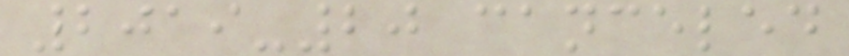2019-20 canceled
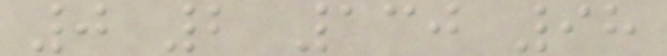0 2 130 98
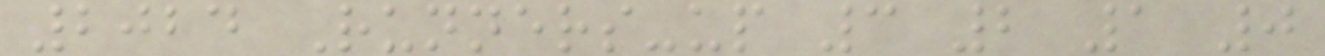2024 Runners-up 3 2 1 0
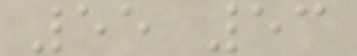55 53
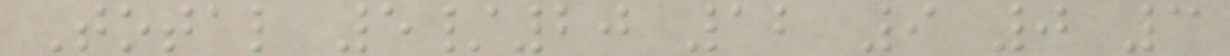Total 5/20 12 9 0 3
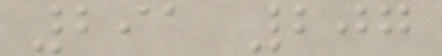291 207
